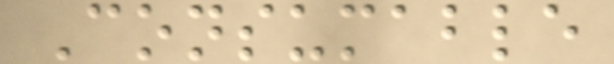Consumable
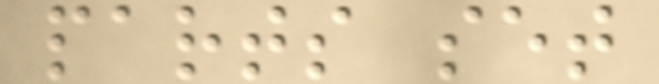parts set
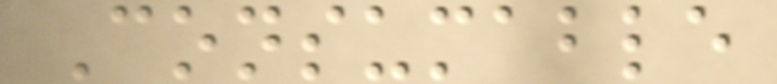Consumable
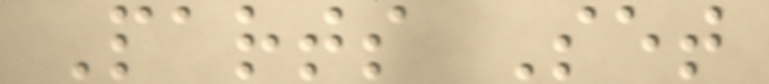Parts Set
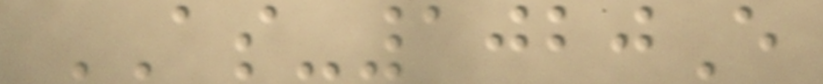AS-1020E
